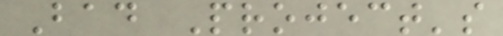Bad Project's
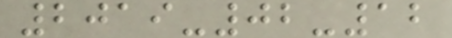2019-02-12
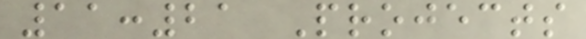11:21 Projects
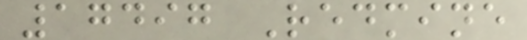17497 Redmine
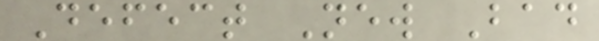Defect New Bad
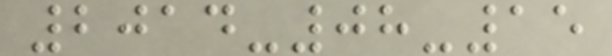2014-08-15
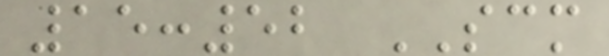15:52 SCM
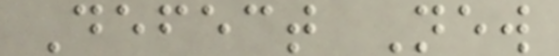Defect New
